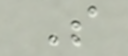S
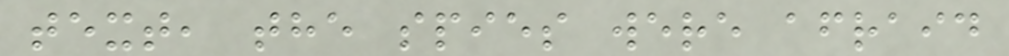text, the spies were afraid
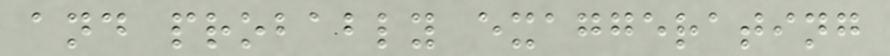and probably exaggerating
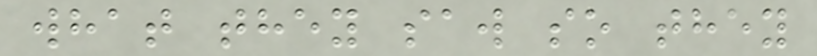what they saw so they
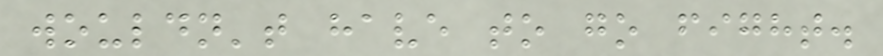wouldn't have to go fight.
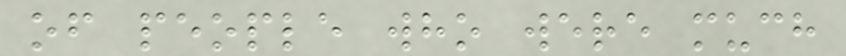of people who were much
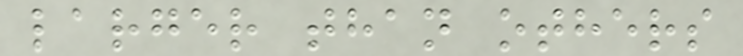larger than others
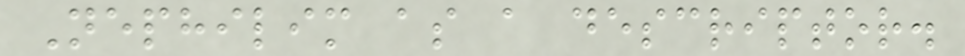Nephilim as a descriptor.
